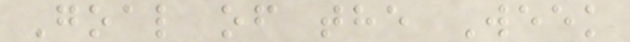Goal of the Week
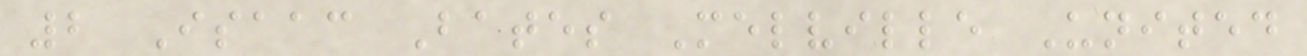2 Isaac Bates Melville United
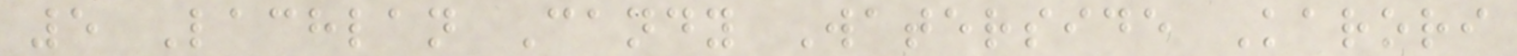5 Lachlan Candy Waterside Karori
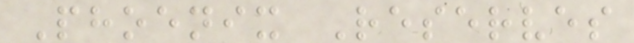Phoenix Reserves
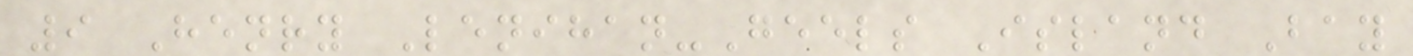9 Henry Lenihan-Geels Island Bay
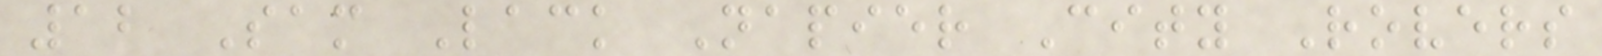12 Sam Lack Napier City Rovers
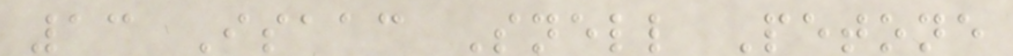13 Isaac Snell Petone
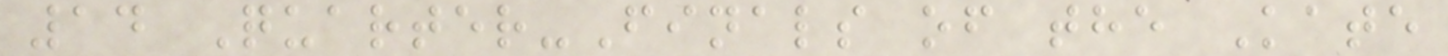14 Quarter-Finals of the Kate
